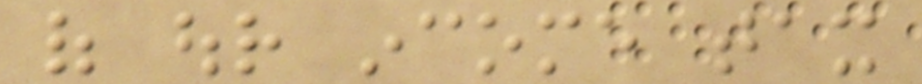of our income tax
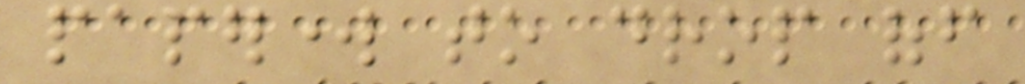paperwork to drop off
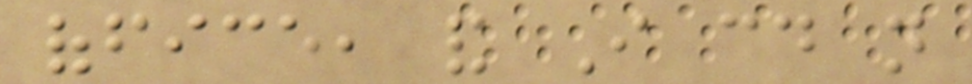office, and I could not
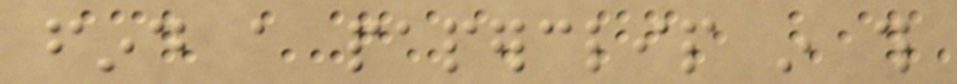find a paperclip in this
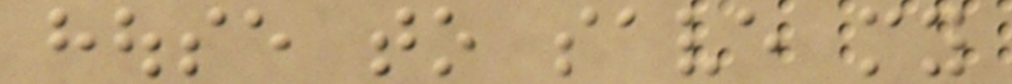house to save my
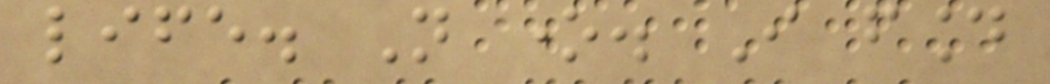life. Not one. I found
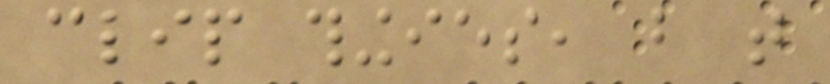clip thingies, but that
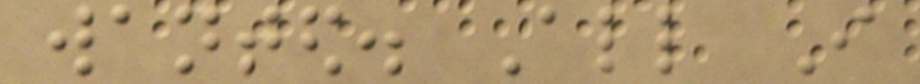wanted. All I
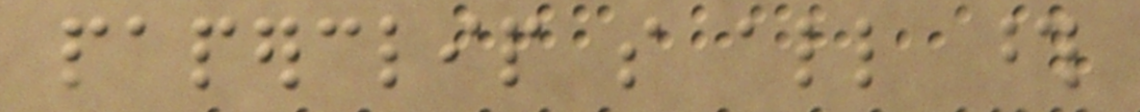paperclip so all those
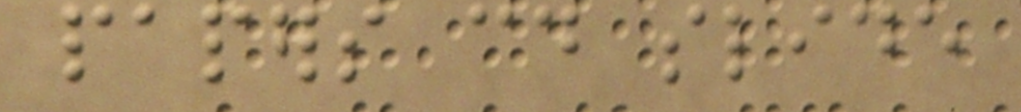papers could slide
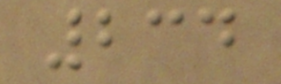234
